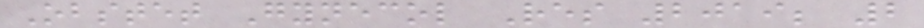Obstet Gynecol Res 2019; 2
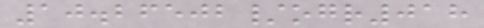10.26502/ogr018
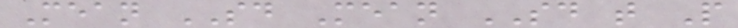Mean SD Mean SD t P
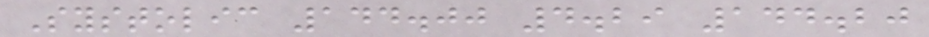Systolic 144.00 4.29 144.20
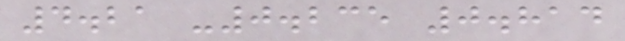4.21 -0.235 0.814
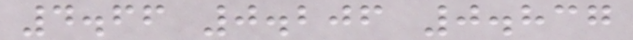4.66 0.206 0.837
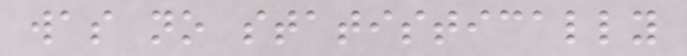was no statistically
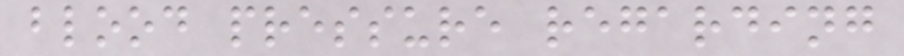blood pressure regarding
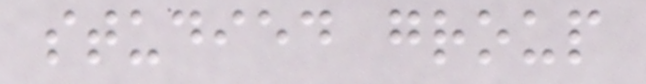studied group
